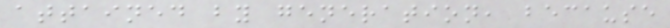attained by generation, because
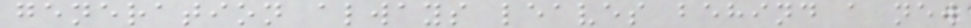generation always leaves behind a new
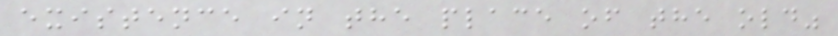existence in the place of the old"
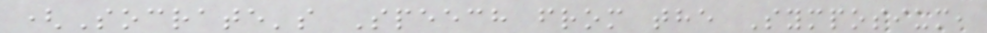(Socrate's Speech from the Symposium,
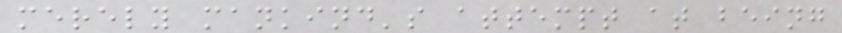merely mankind's attempt at being
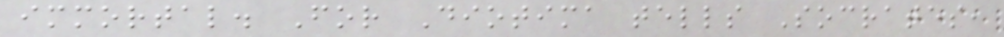immortal. For Diotima tells Socrates,
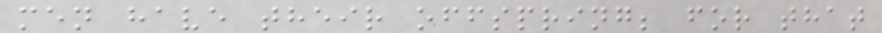men have their offspring; for that
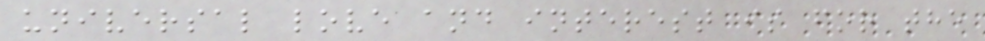universal love and interest is for the
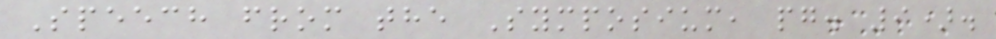Speech from the Symposium, pg. 9).
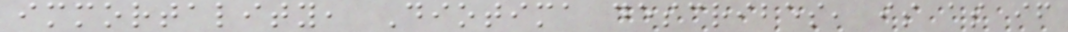immortality, Diotima describes, is as if
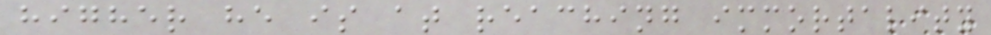higher he is at reaching immortality
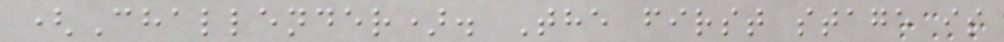(Challender). The first stage is
